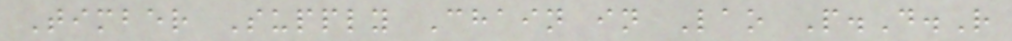Timber Supply Chain in Lao P.D.R
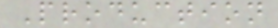Production
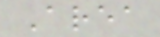Area
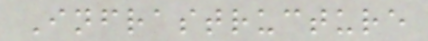Infrastructure
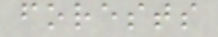forests
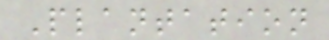Plantation
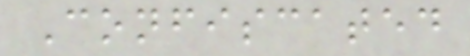Confiscated
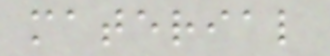material
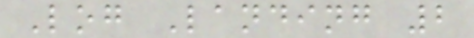Log Landing 2
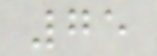75
